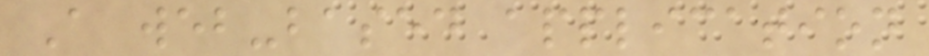A web-based application
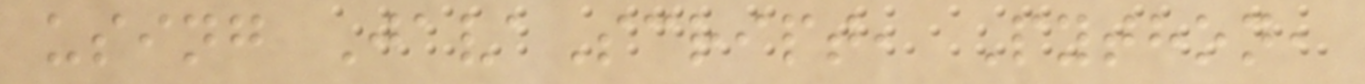using JavaScript, Python,
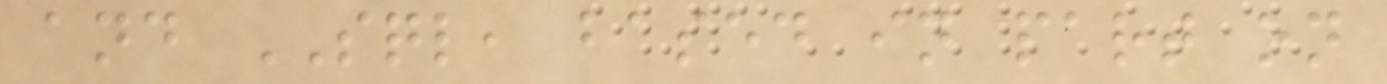and SQL, based in part on
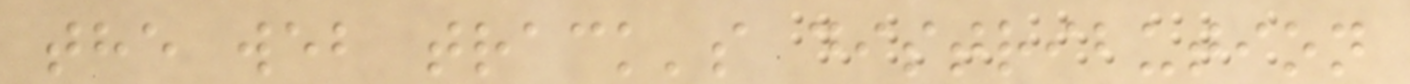the web track's distribution
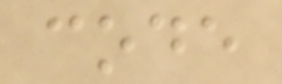code
